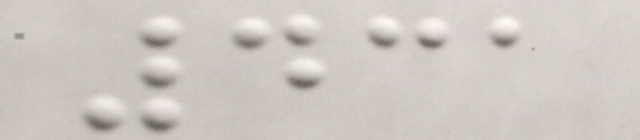431
